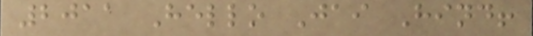2011 Hello Jai Hind!
